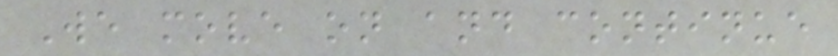We move on and continue
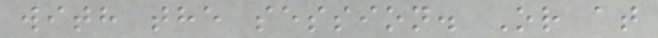with the session. Or at
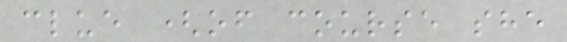clue (of course she
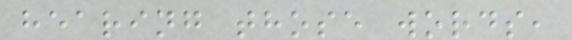hearing those words,
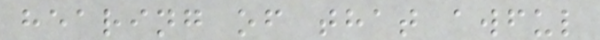hearing of that awful
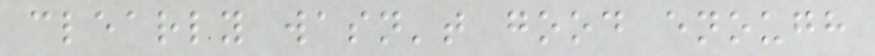clearly wasn't good enough
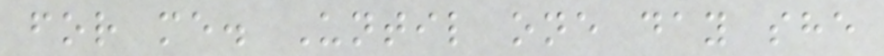for me. Until one day she
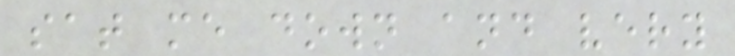sat me down and very
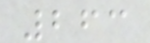263
